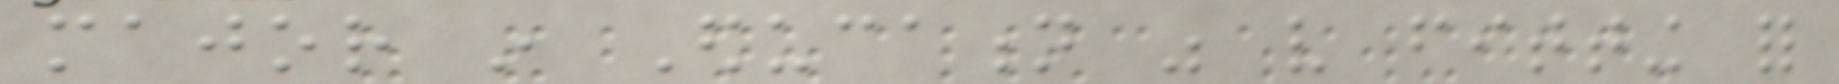major in Education was very fitting for
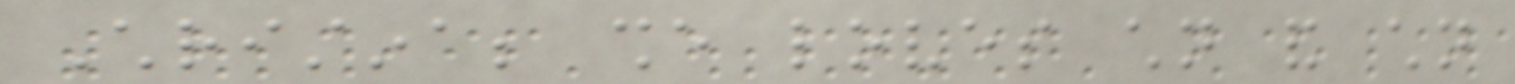Christina; she loves children and children
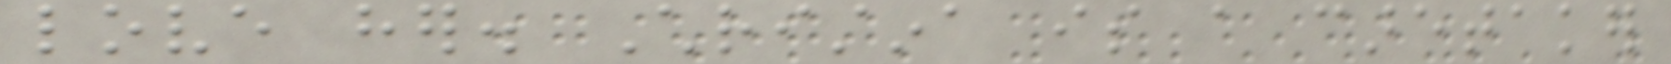love her. Christina is a caretaker
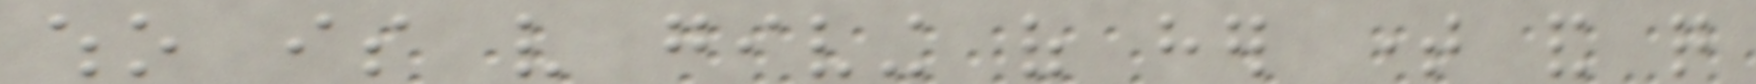who is very giving of her time and quite
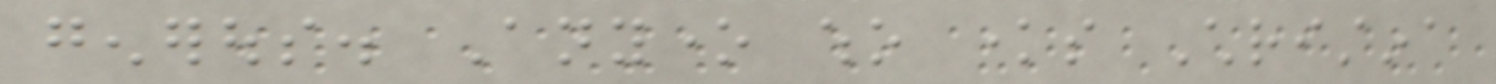generous. Anyone who knows Christina
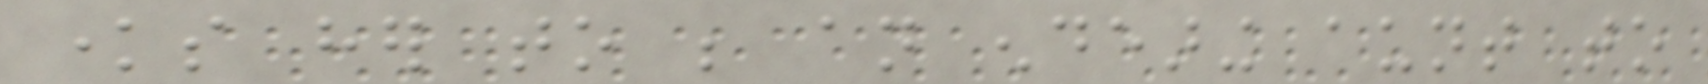knows her to be an endearing aunt to
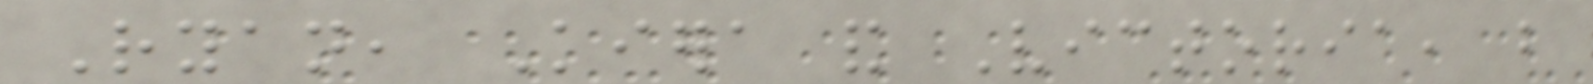Ryan, Kiera and Victoria, but
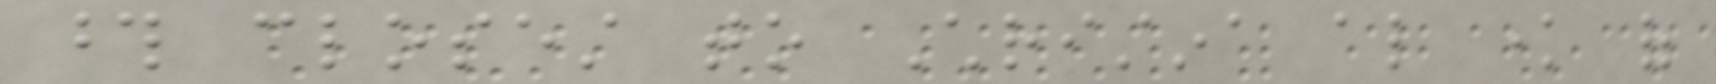those closest to Christina also know of
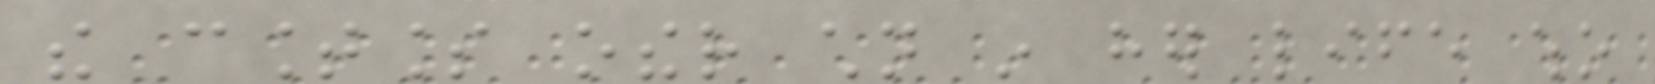the countless other children in her life who
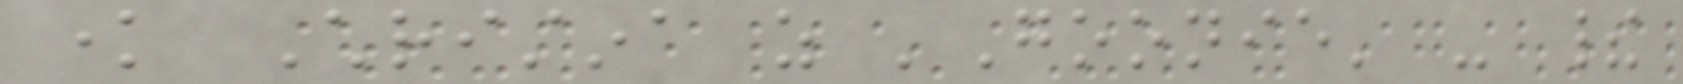know Christina as 'Goonie' - their
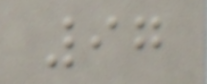97
